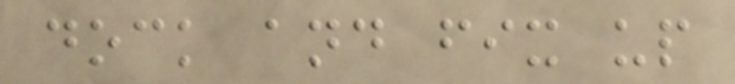dock and fix up
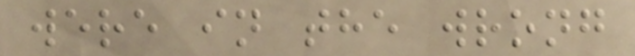were in the wrong
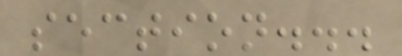section...
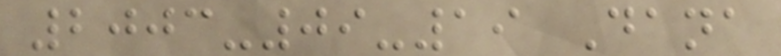2003-09-19 Dana
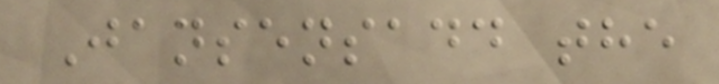Jansensadd the
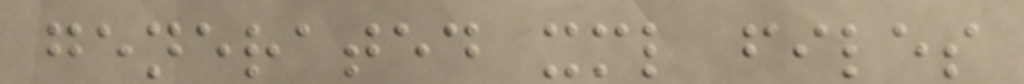generated xml files
